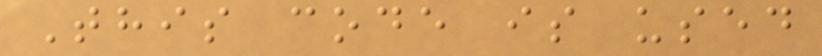This code is used
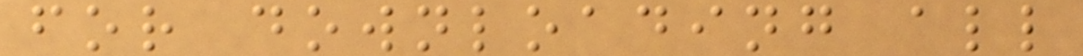for downloading all
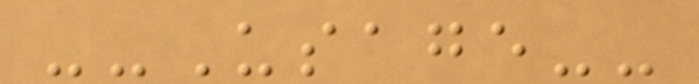--Usage--
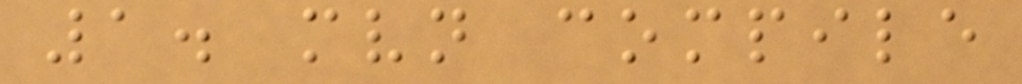1. mvn compile
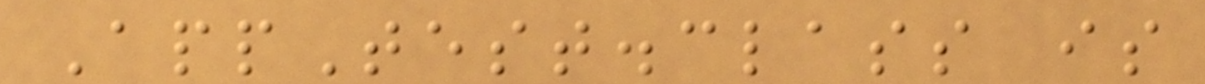AppTest.class is
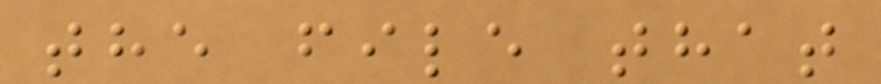the file that
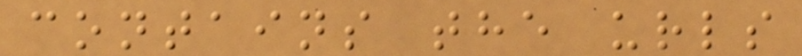contains the urls
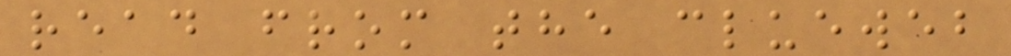read from the clueweb
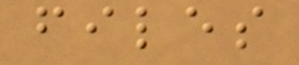files
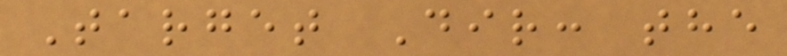Target Dir: the
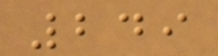249
